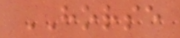HORSE
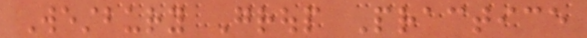Westbury Group Practice
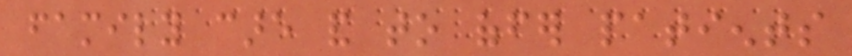family care and to offer patients
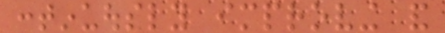continuously improving and
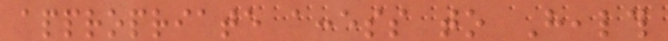appropriate access to Health
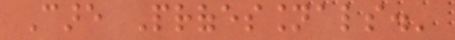Care Professionals.'
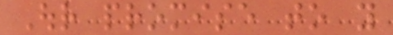Our promise to you
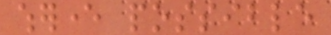wherever possible
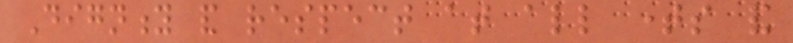Dignity and respect at all times and
